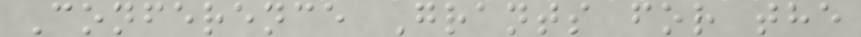Conference Grants for the
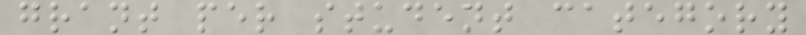grant per student category
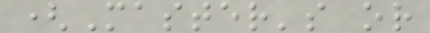(Master's or
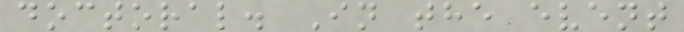doctoral. In the event
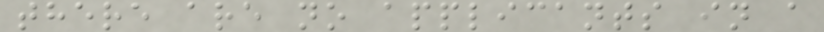there are no applicants in a
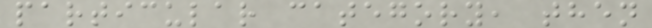particular category, then
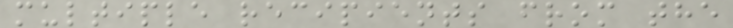multiple recipients from the
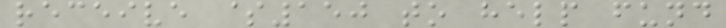receive $150 to help fund
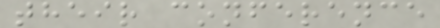their conference
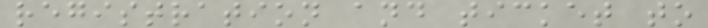registration and ticket to
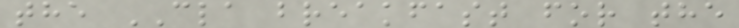the CLA breakfast for the
